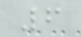6
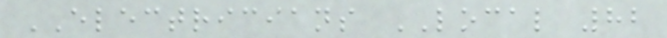ELECTRICIANS LOCAL 82
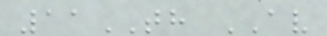11TH AV
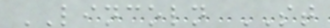LINCOLN ST
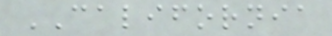CALIFORNIA
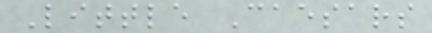Little Caesars
